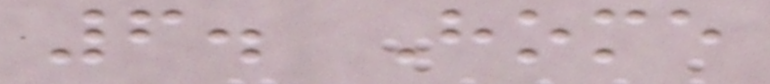6. Home
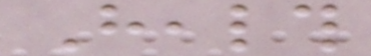Health
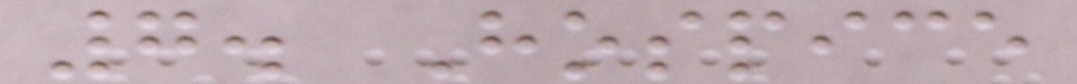7. Hospice
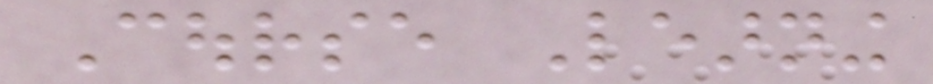Course Learning
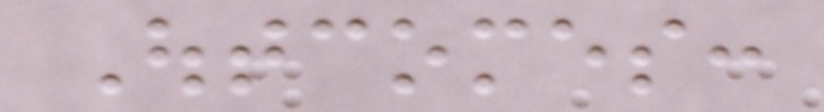Outcomes:
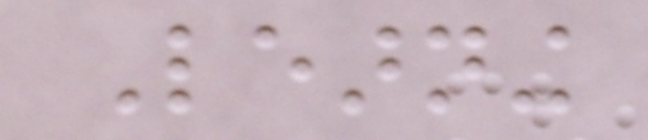Learning
